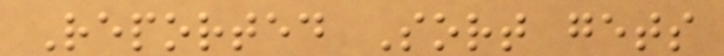Reported Sort gets
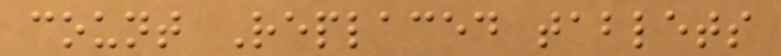count Replaced tablets
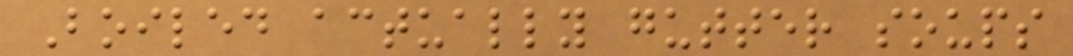Boiled actually gutter soups
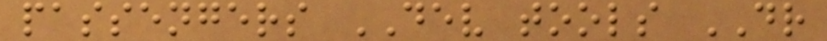passengers DEV tools DR
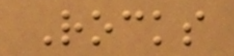Rocks
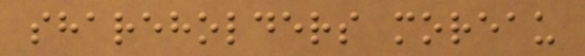shareholders moreau
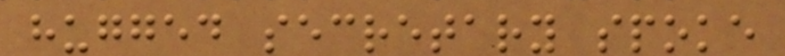hugged secretary spoke
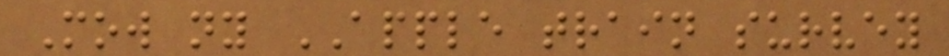Mow ny APPLE train survey
